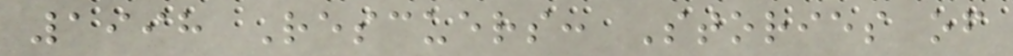1998 Rescuers: Stories of
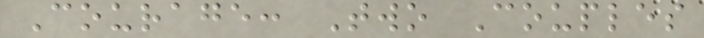Courage: Two Couples
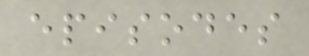episodes
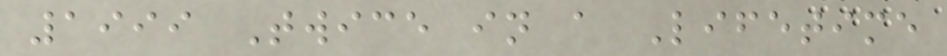1999 Twice in a Lifetime
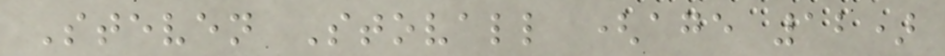Steven Stovall (age 12)
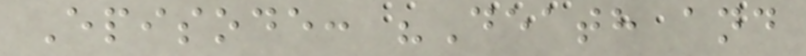Episode: "Death and
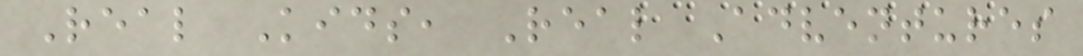Real Kids, Real Adventures
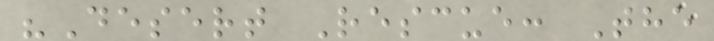"Desert Rescue: The
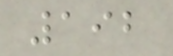192
